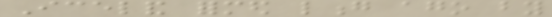Iceland formed long ago by
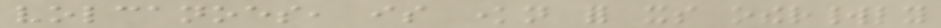volcanoes, is known for its otherworldly
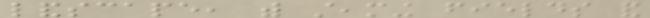landscape, with steaming fields and
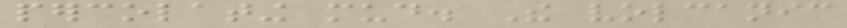percolating mud. The volcanic
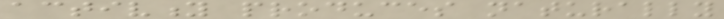activity produces naturally
